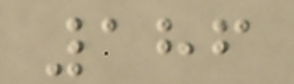186
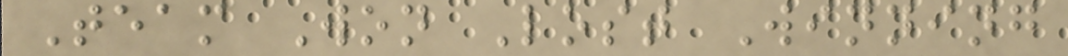Team Won Lost Winning
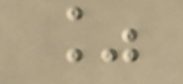%
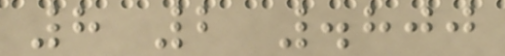8 2 .800
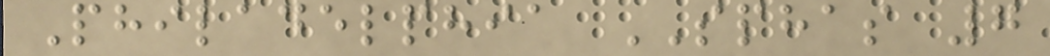Philadelphia SPHAS 7
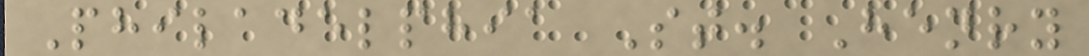Philadelphia St. Henry
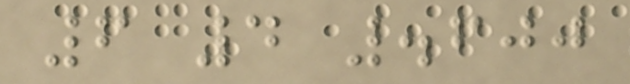6 4 .600
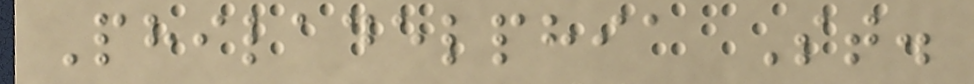Philadelphia St.
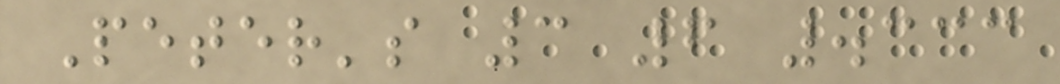Peter's 3 6 .333
